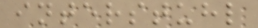interstuhl
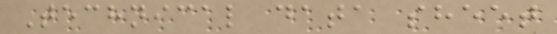Technical data sheet
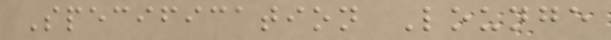Specification Lounge
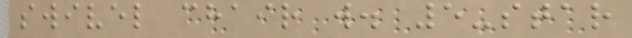swivel chair w. 5-star
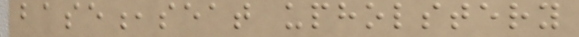base,seat upholstery
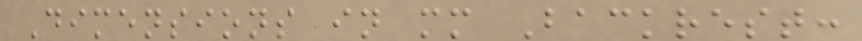Dimensions in mm Backrest:
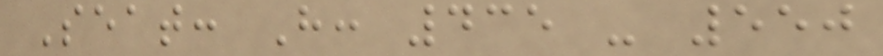Seat: H: 435 - 550
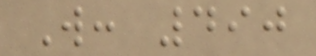W: 490
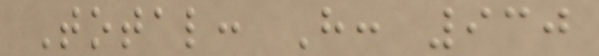Total: H: 930
